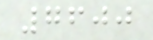7600
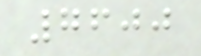7600
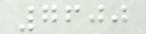7600
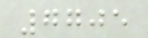7705
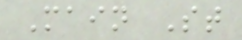Main St
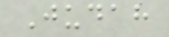Judah
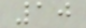10
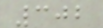302
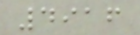4916
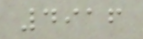4916
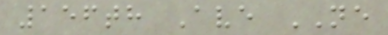156th Ave NE
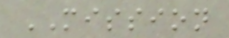MISSION
